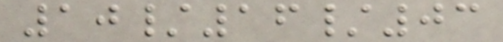10/16/03
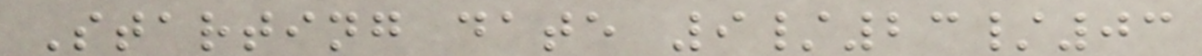Starting date 9/23/03
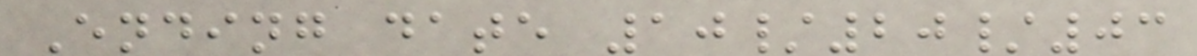Ending date 10/20/03
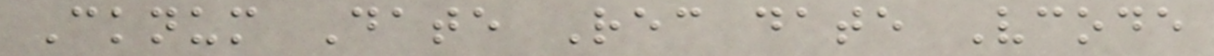Cknum Date Rec date Vcode
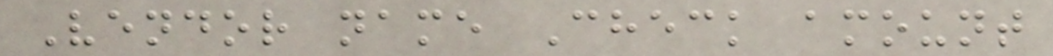Vendor name Check amount
